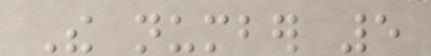The number 5
